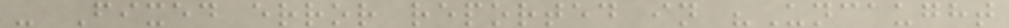- Fixed error reported in "Uncaught
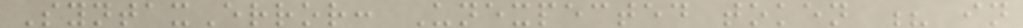SyntaxError: Unexpected token ? in
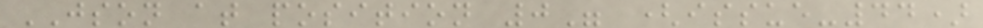JSON at position 0" (issue-44)
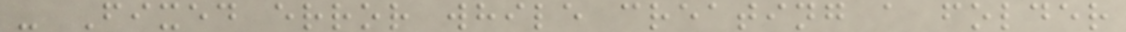- Fixed error while creating a folder
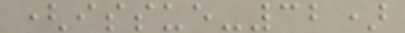(issue-32)
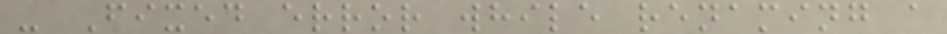- Fixed error while renaming a
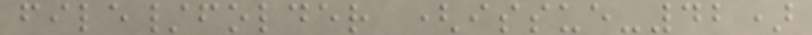file/folder (issue-42)
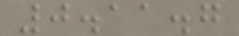0.11.7
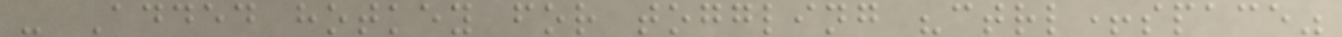- Added hotkey for toggling "ctrl+space"
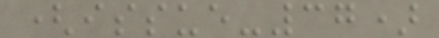(issue-37)
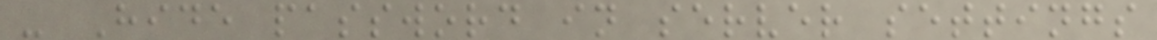- Hide password in server settings
